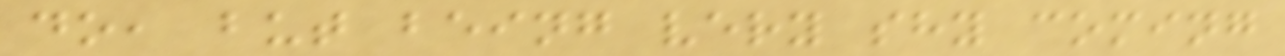do, but being very shy coming
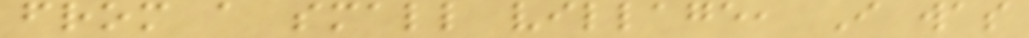from a small village, I was
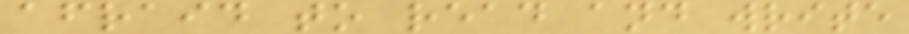afraid to read and write
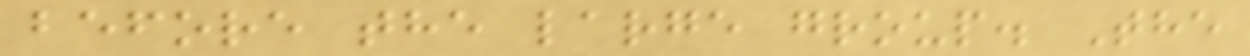before the large group. The
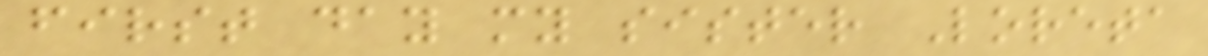first day my sister Loreta
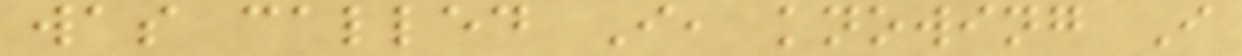was called I, knowing I
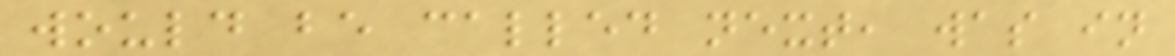would be called next, was in
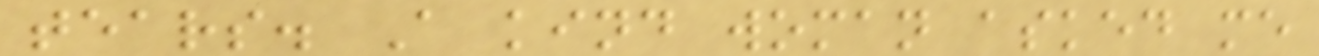tears. A kind woman asked me
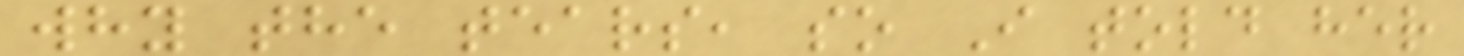why the tears, so I told her
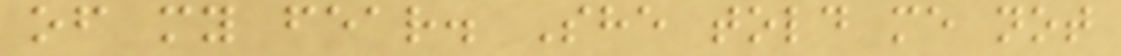of my fear. She told me not
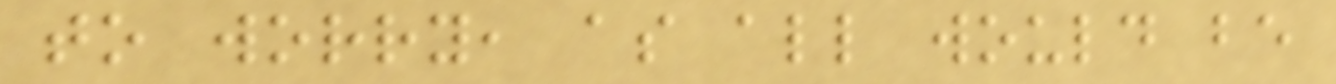to worry, as all would be
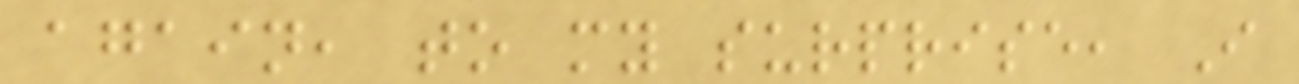again, to my surprise, I
